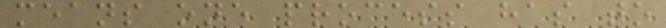means one process has to
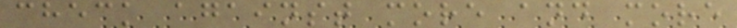check against more and more
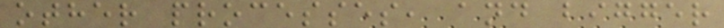other processes, and bigger
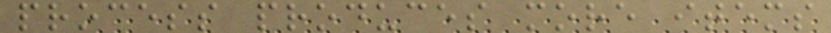process produces more items
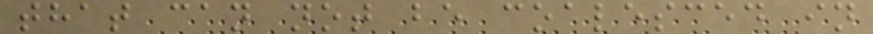that can not be coalesced in
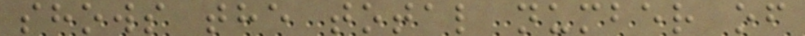shows the total number of
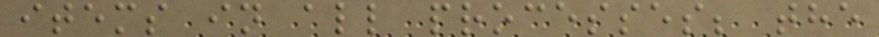items in all processes; the
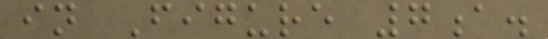in Figure 7a.
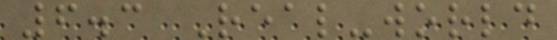6.3 Real-world
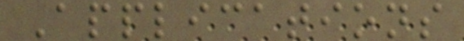Applications
